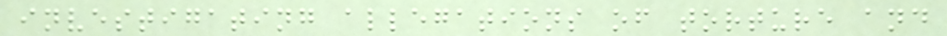investigating allegations of torture and
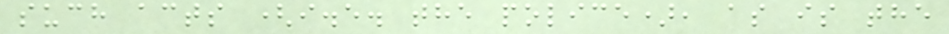such acts (i.e. the police), as is the
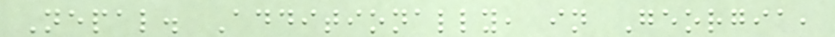Nepal. Additionally, in Georgia,
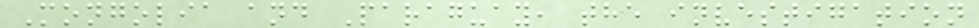Mongolia and Paraguay, the investigation
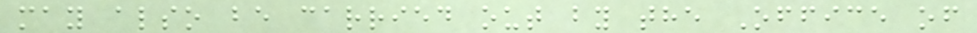may also be carried out by the Office of
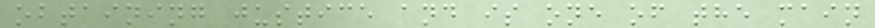obtaining justice and is one of the main
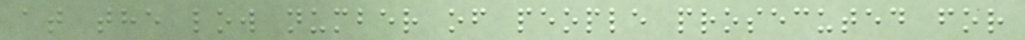at the low number of people prosecuted for
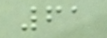61
